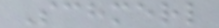Schmerl
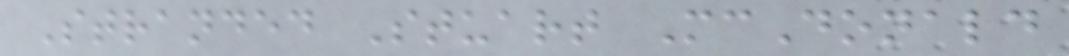Stranded Stuart McDonald
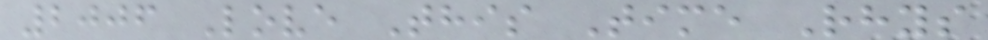2006 Love This Time Rhys
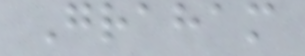Graham
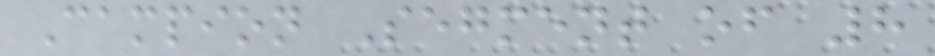Campion Segment of 8
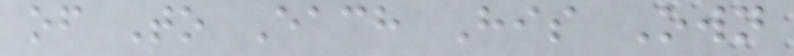of To Each His Own
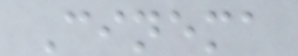Cinema
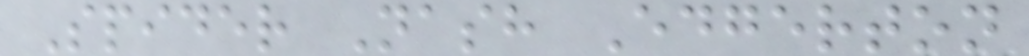Spider Nash Edgerton
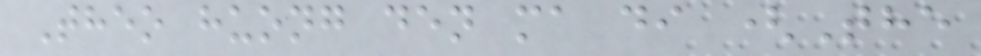Theo huong den ma di (The
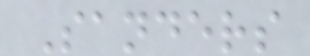Sanders
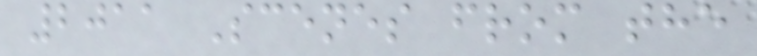2011 Scenes from the
